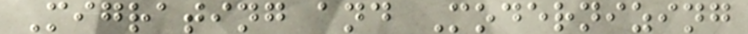Migrating and Modernizing
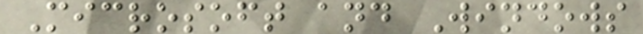Microsoft and Windows
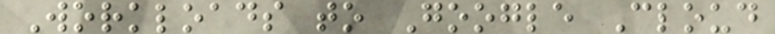Workloads to Google Cloud
